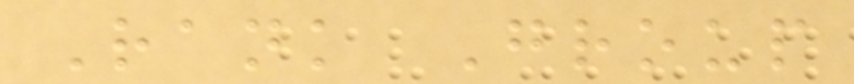Rank Group
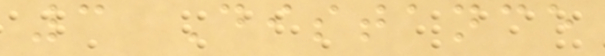3 Distance
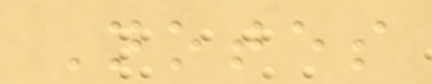Notes
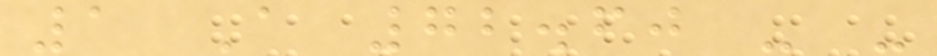1 A 72.60 - -
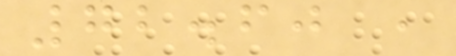72.60 ,
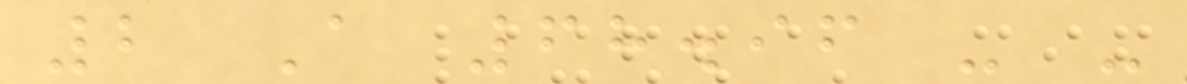2 A 68.96 - -
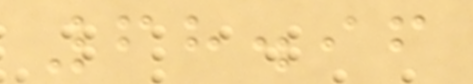68.96
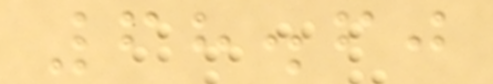68.60
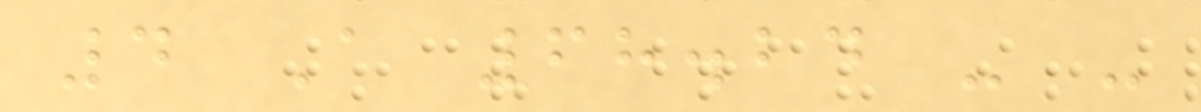4 A 68.24 - -
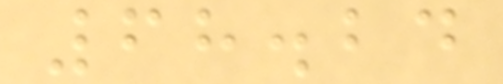68.24
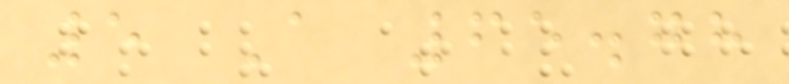5 A 65.78
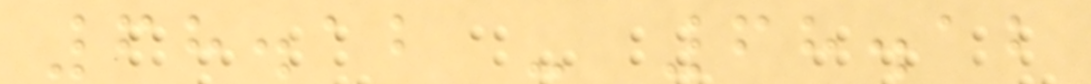68.12 - 68.12
